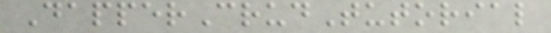DapperCrudTutorial
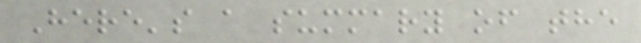Here's a summary of the
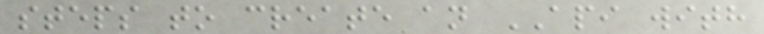steps to create an API with
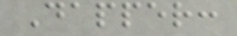Dapper:
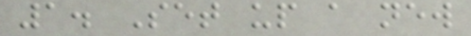1. Set up a new
